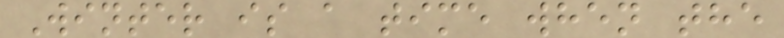Winter is a time when the
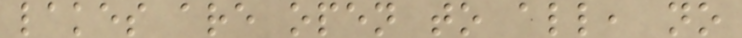lakes are open to all, no
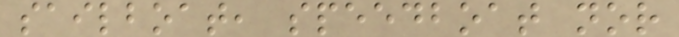sailboat, speedboat nor
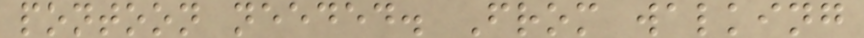pontoon needed. From walking
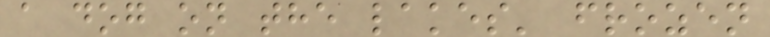a dog on the lakes' frozen
